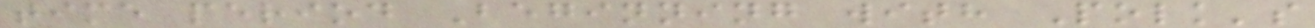time period Beginning with Polk's
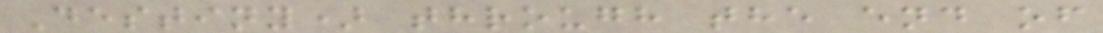Destiny) through the end of
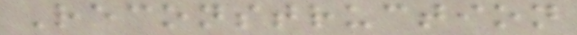Reconstruction
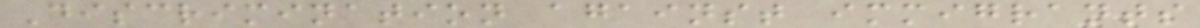Discrimination against immigrants
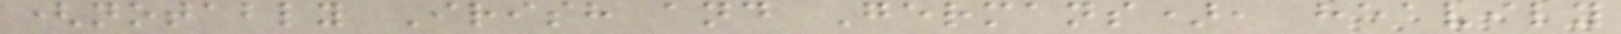(notably Irish and Germans), heavily
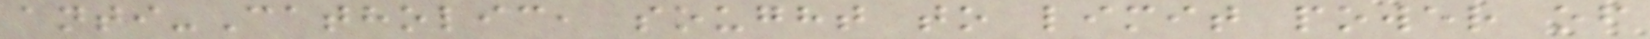anti-Catholic, sought to limit power of
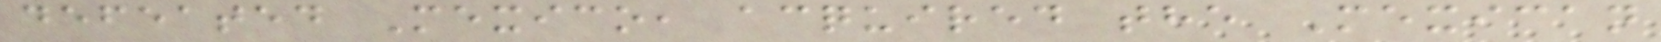defeated Mexico, acquired the Mexican
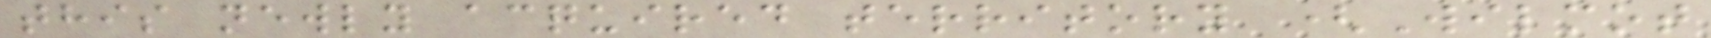this newly acquired territory (Wilmot
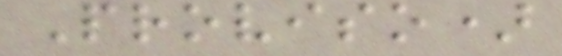Proviso)
